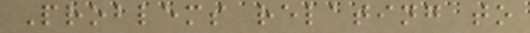Problems relating to
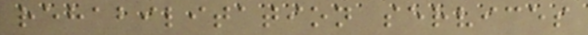rehabilitation services
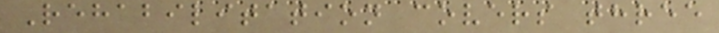Rehabilitation covers three
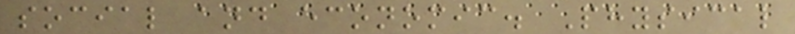social and economic. Physical
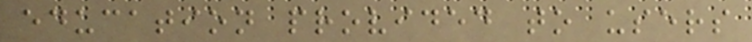education provided to users
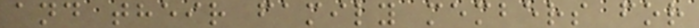and their family members for
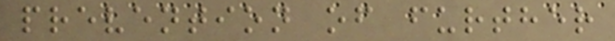prevention of further
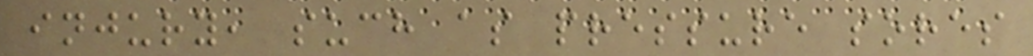injury, such as pressure sores
